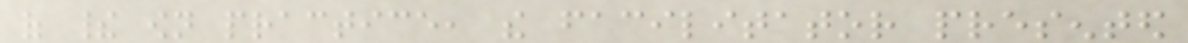of their own practice, the facilitator presented
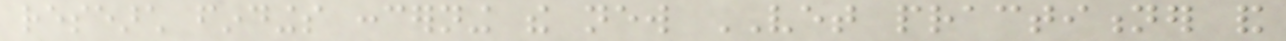research findings concerning the new VET practitioner and
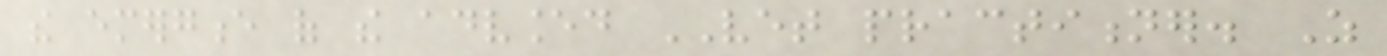the emergence of the advanced VET practitioner. As
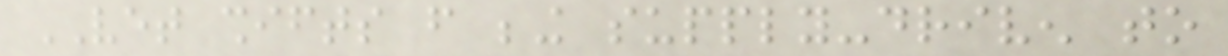VET shifts from being supply-driven to
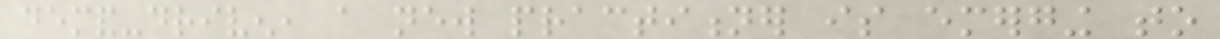demand-driven, a new practitioner is emerging to
